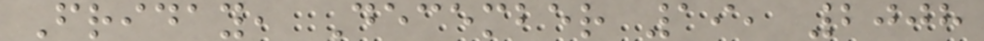Friday, December 19, 2008
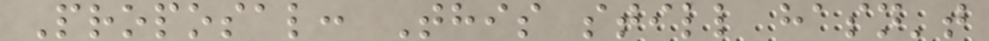Proposal: This still hasn't
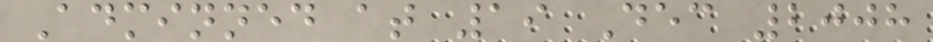Adminned at 19 Dec 2008
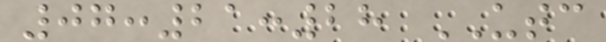07:21:28 UTC
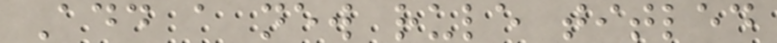Add a new rule titled
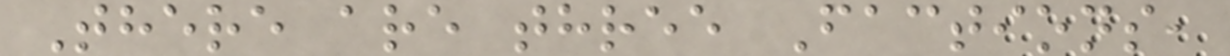There are three Factions,
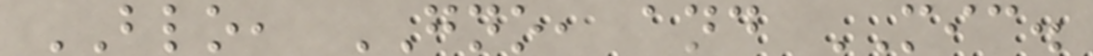BLO, GNO, and MIC.
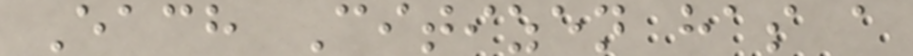Each Citizen has a
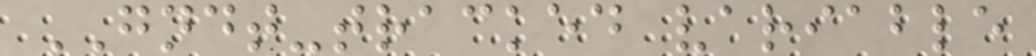GNDT-tracked variable
